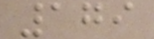179
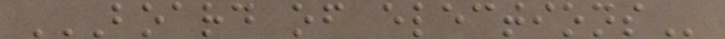BOARD OF ELECTIONS
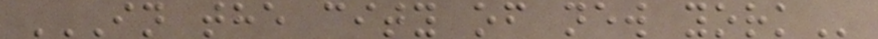IN THE CITY OF NEW YORK
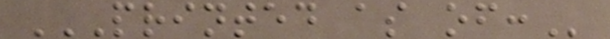PRINTED AS OF:
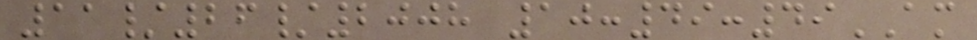11/26/2008 10:49:49AM
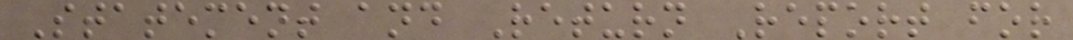Statement and Return Report for
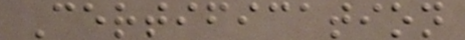Certification
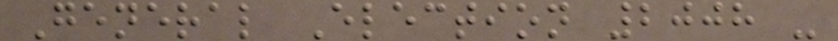General Election 2008 -
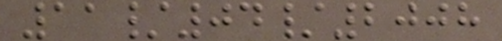11/04/2008
